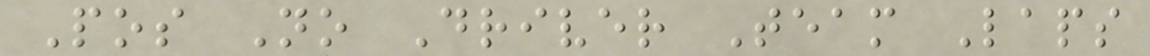Pos No Driver Team Laps
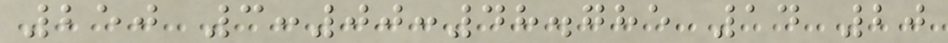250 3:00:48.785 14 20
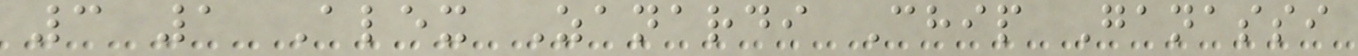3 1 Alex Zanardi Chip Ganassi
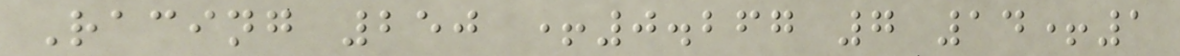Racing 250 +0.267 7 14+1
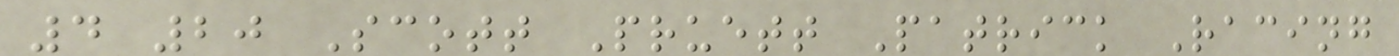4 20 Scott Pruett Patrick Racing
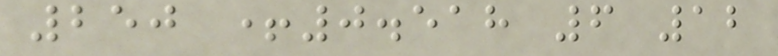250 +0.518 6 12
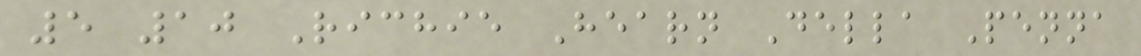5 10 Richie Hearn Della Penna
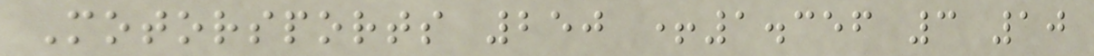Motorsports 250 +1.356 3 10
